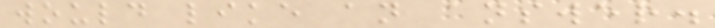would like an answer.
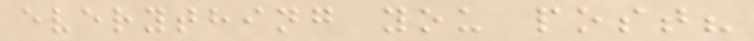everything you post?
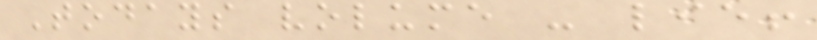Todays volume - lie!
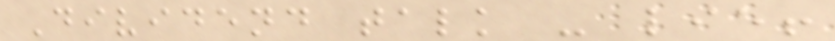Dividend talk - lie!
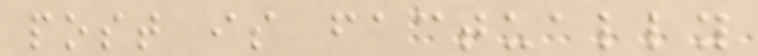post is factually
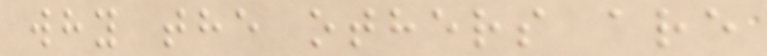why the others are
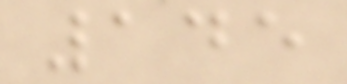145
